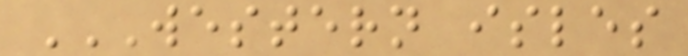WESTERN ISLES
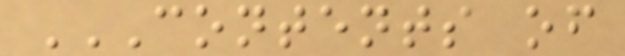CONTENTS OF
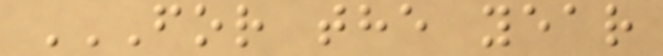FOR THE YEAR
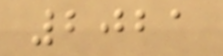2021
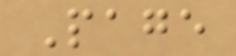Page
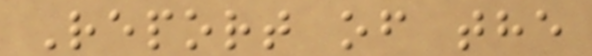Report of the
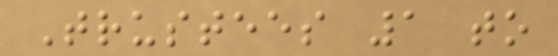Trustees 1 to
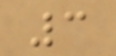3
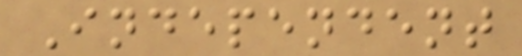Independent
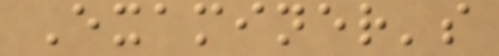Examiner's
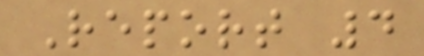Report 4
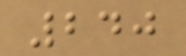240
